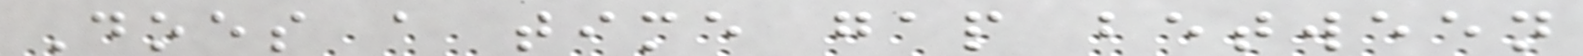Does a time gap between
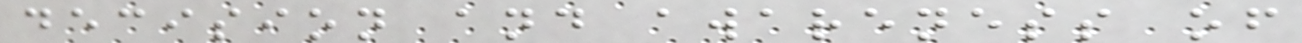decision and awareness of
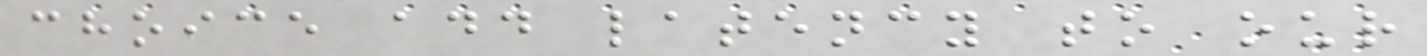choice add latency to our
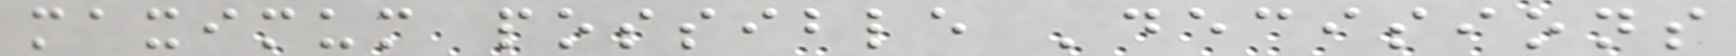maximum possible 'decisions
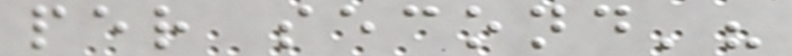per second'?
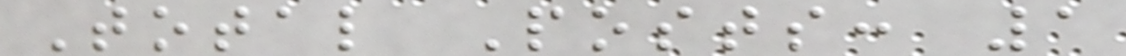Total Posts: 1
